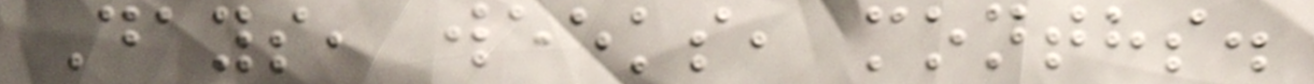Days, weeks, months.
